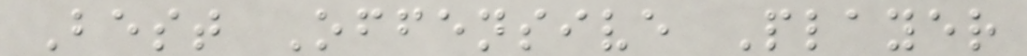Best Offensive Player
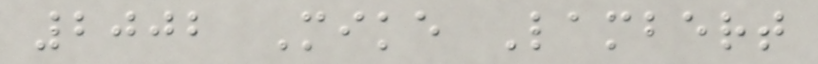2002 Mike Lambert
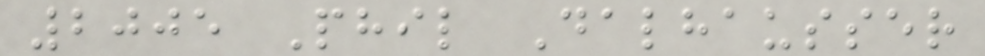2005 Phil Dalhausser
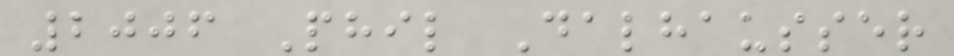2006 Phil Dalhausser
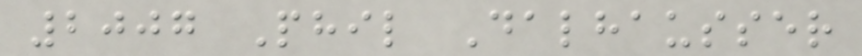2007 Phil Dalhausser
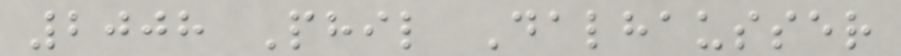2008 Phil Dalhausser
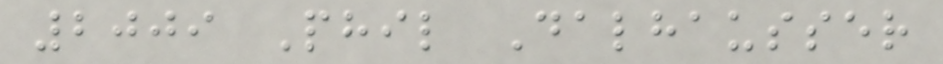2009 Phil Dalhausser
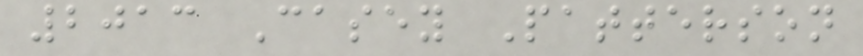2013 Casey Patterson
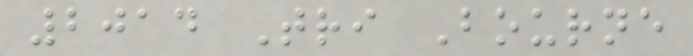2014 Tri Bourne
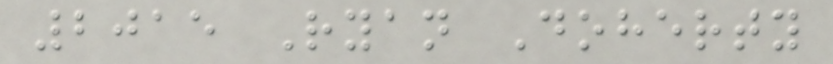2015 Ryan Doherty
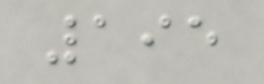195
